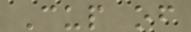Cup of
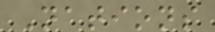Nations
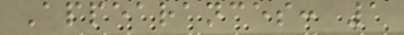Appearances: 1
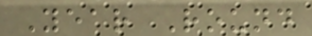Year Round
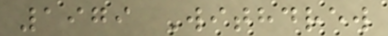1979 Withdrew
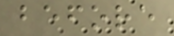before
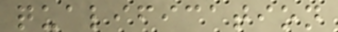qualification
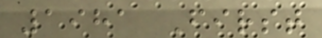1981 First
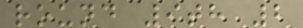round 9th 2
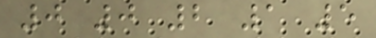0 0 2 1 5
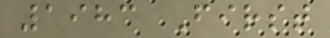1983 First
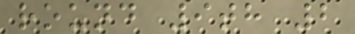round 9th 2
